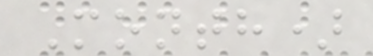Month)
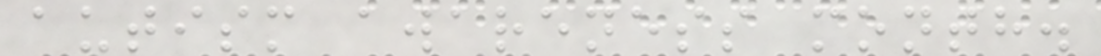autism awareness month.
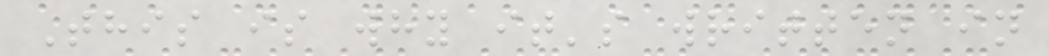This is why it's written in
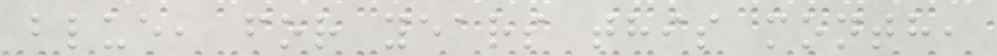blue, for years this month,
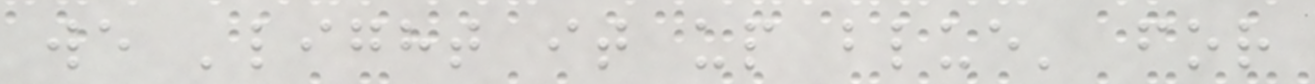we 'light it up blue' for
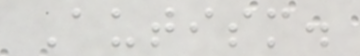Autism.
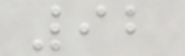92
